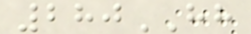280HH
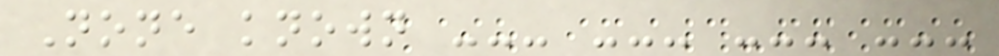None known --- --- --- ---
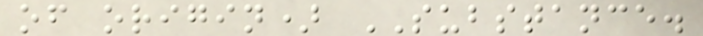of origin) SUBSTANCE.
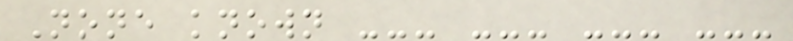None known --- --- --- ---
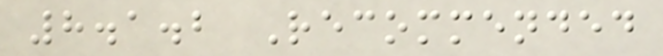8.1.2 Recommended
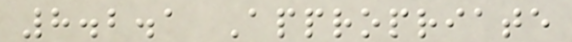8.2.1 Appropriate
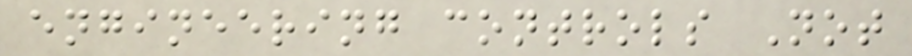engineering controls Not
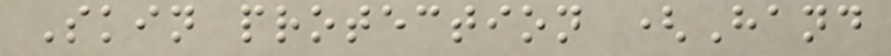Skin protection (Hand
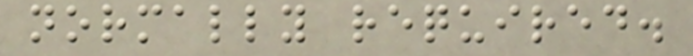normally required.
